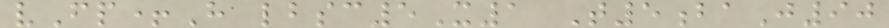vFp+H lbsc5X1 T5baJ90
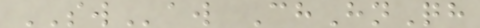SWaw ChHnQh
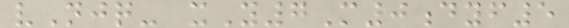vNjq- xY7M0dyf5
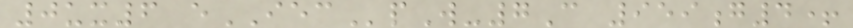0ux6 eIECpW-7C 959g4+
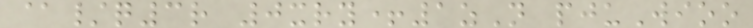@/q3r 0xry+1zN pjuWioo
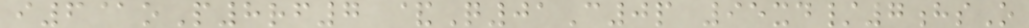i6@oP8rf7 &Q01C0p 95xd/7hsO
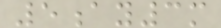5ay3m
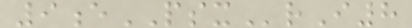9ePSXrI8
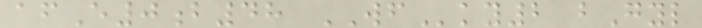afE0b48 WFky2 bGyl
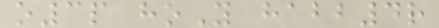o3p hoY habb4r
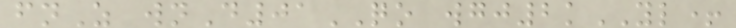fnZ wnD01QO wgj2kYL+
